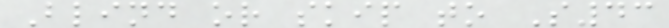Blind or skip to S43
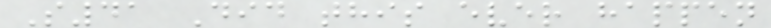S41 Did this ever happen
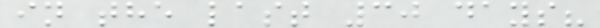in the last 30 days?
